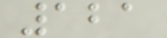121
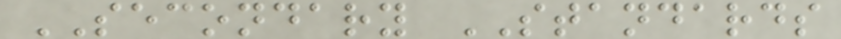SECONDARY STANDARDS
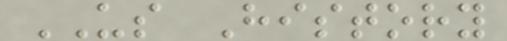US History
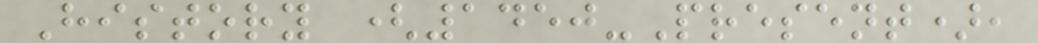History (1450-Present),
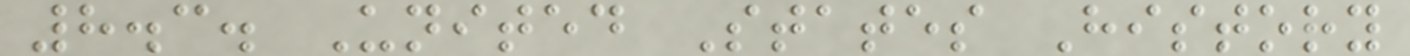8.3. United States History
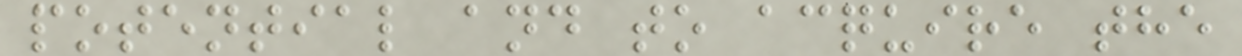potential and to acquire the
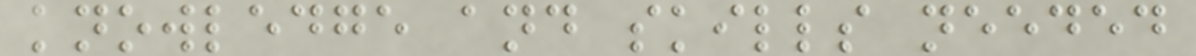knowledge and skills needed
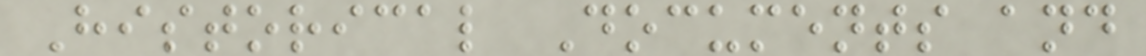Historical Documents and
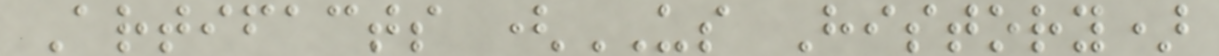Artifacts (US History)
